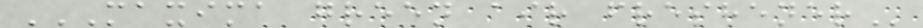MAXIMA GREEN AIR FRESHENER
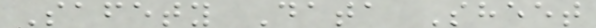Safety Data Sheet
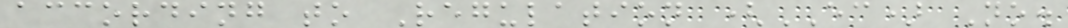according to Regulation (EC) No.
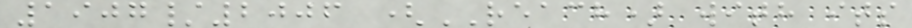1907/2006 (REACH) with its
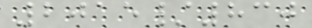2015/830
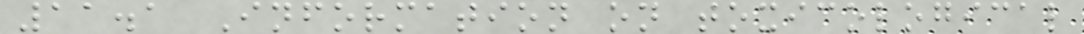11.1 Information on toxicological
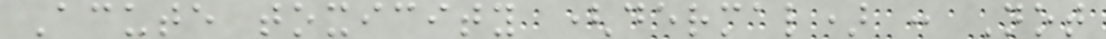Acute toxicity (dermal) : Not
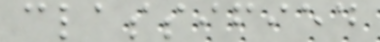classified
